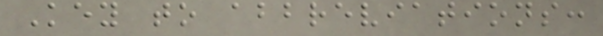Key to abbreviations:
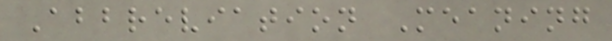Abbreviation Meaning
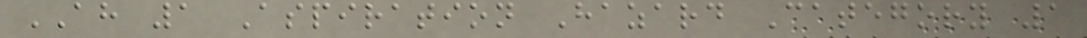AH 1 Aspiration Hazard Category 1
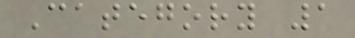Category 1
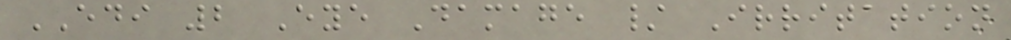EDI 2 Eye Damage / Irritation
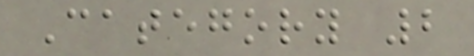Category 2
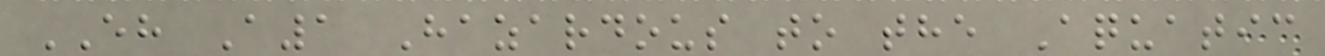EH A1 Hazardous to the Aquatic
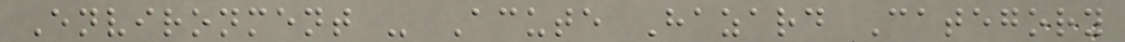Environment - Acute Hazard Category
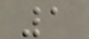1
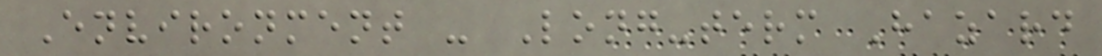Environment - Long-term Hazard
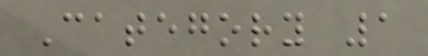Category 1
